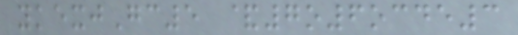ykexjGc5 &7o6ocde3
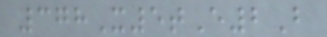378X5tE2B
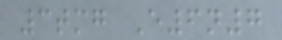3tmg E6n7
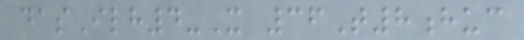dasIlh4-X 36T8huc
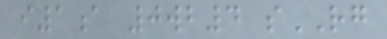i1a 0wb4 sRG
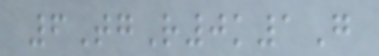6TgR0k1G
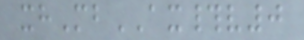xhMbAX#v0
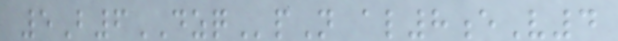5B6DZQpN al8eV4
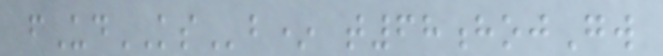fUdKSb* t68hojGw
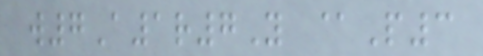w7A1r7Y @P3
